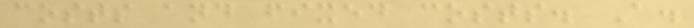costs and fixed costs. A.
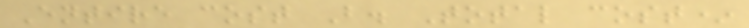Entire cost B. Total cost*
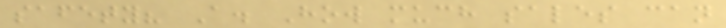safety? A. How much sales can
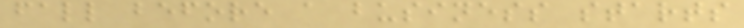fall before a business starts
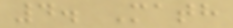4. Math
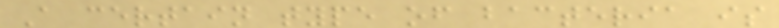A certain type of bacteria is
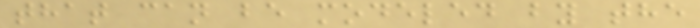that can be modeled by the
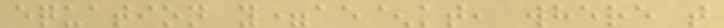equation y=ae^kt, where t
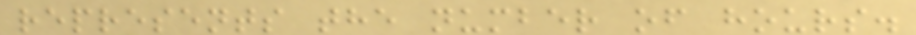represents the number of hours.
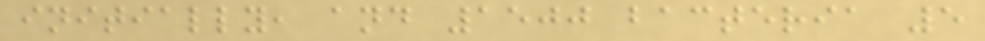initially, and 1500 bacteria 5
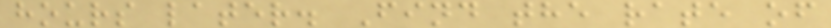hours later. Find the rate of
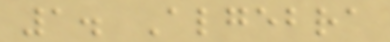1. Algebra
